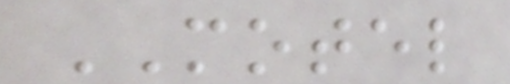MOTEL
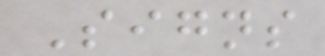Signs
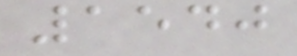1540
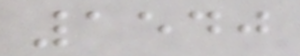1540
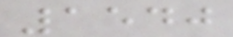1540
